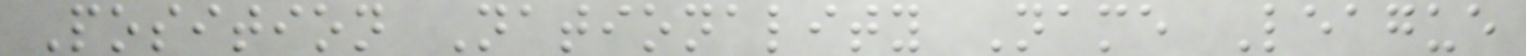Position Nationality Name League
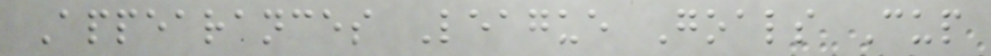Appearances League Goals Cup
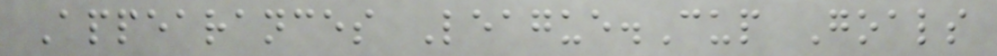Appearances League.Cup Goals
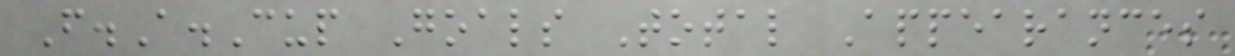F.A.Cup Goals Total Appearances
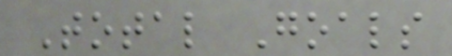Total Goals
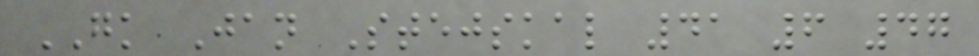GK Jan Stejskal 41 6 47
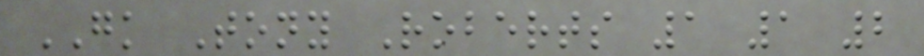GK Tony Roberts 1 1 2
